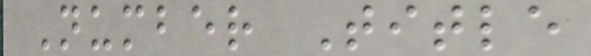Number Title
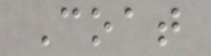Coat
